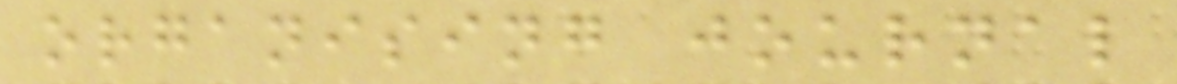organising journal
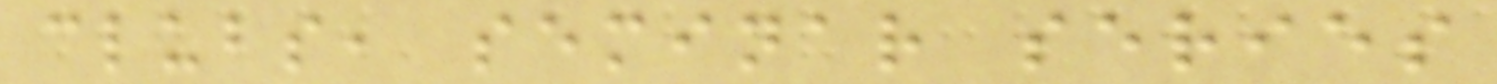clubs, seminar series
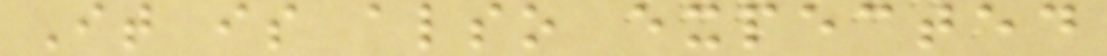It is also expected
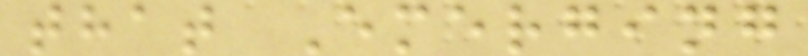that Emerging
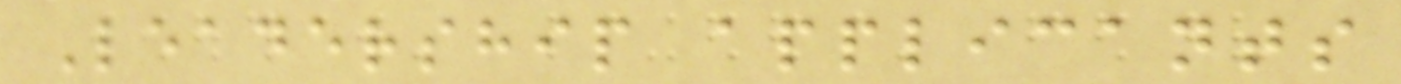Leadership applicants
